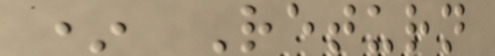* Return
